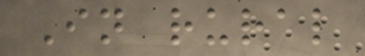In rural
